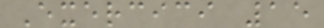Exercici 15
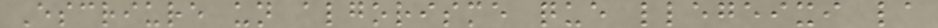Escriure un algorisme que llegeixi la
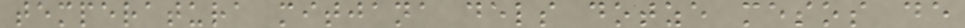temperatura mitjana dels dotze mesos de
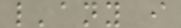l'any i
